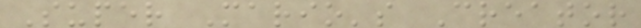Super Mario's Creator
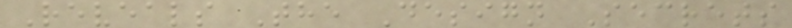Reveals The Design Secrets
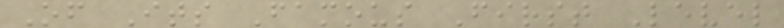Of Its Famous First Level
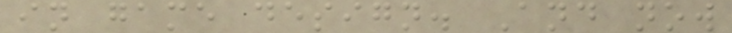in game design. And now
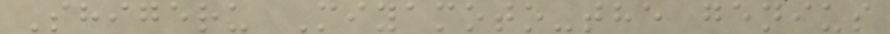Shigeru Miyamoto-the genius
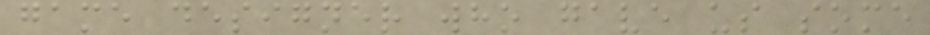game designer who gave us some
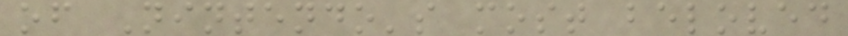of Nintendo's most beloved
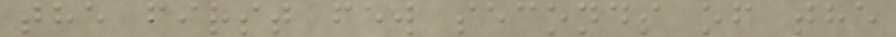the first few seconds of the
